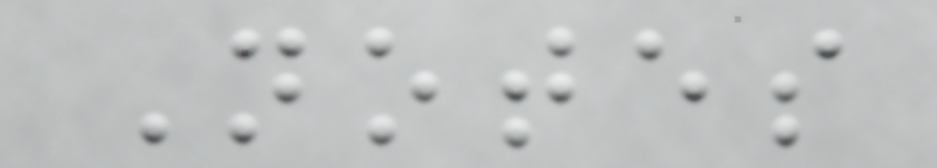Notes
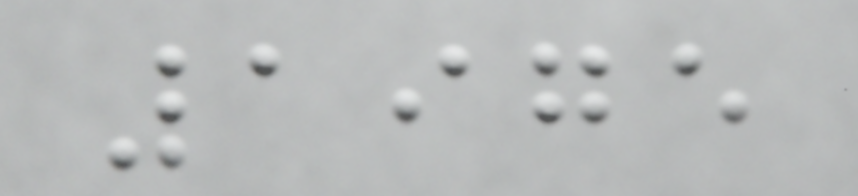1975
